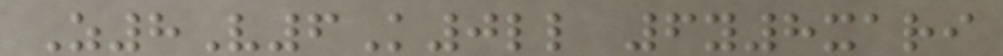Z8V6K0ll 6y8xari
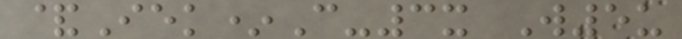&Iek*C-3x W5u
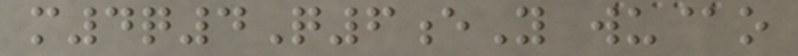m4q4Q6eY wu@o
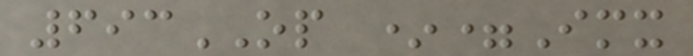693OP *=Imx
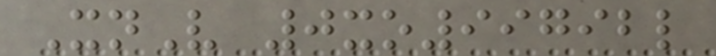XnV 0xo99792l
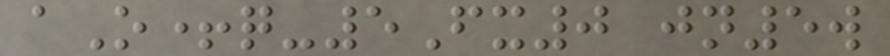aO+q-5Fx0 jn5w
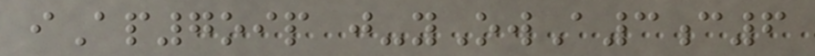iAp7oip j-yOwA3c6
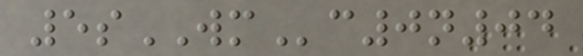5sWMc0n04
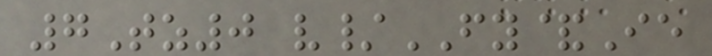7Tz0 v/FY&Ie
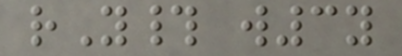rY# w3y
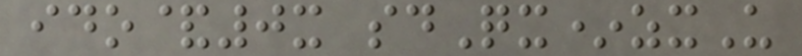ido&0x sdQx*zxU
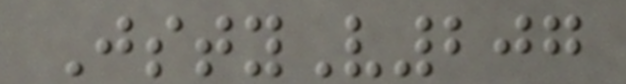JstyV207
